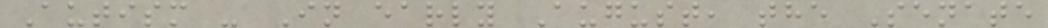Autism - In early August, the Senate
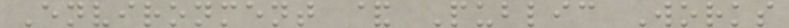Environment & Public Works
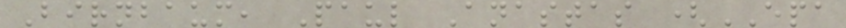Birnbaum, Paul Anastas (EPA
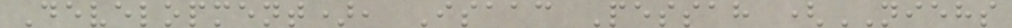Development), Isaac Pessah (NIEHS
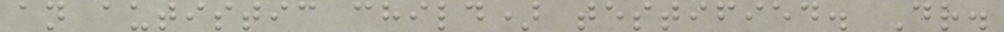an autistic child) testified. Dr.
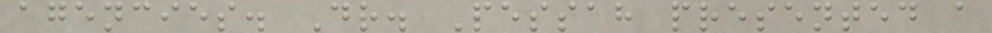agencies. Dr. Pessah presented a
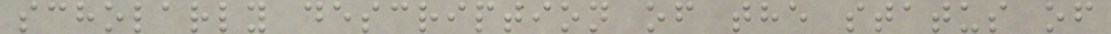scholarly description of the status of
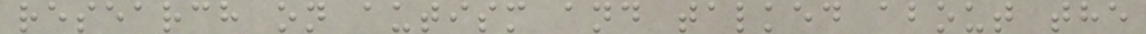research on autism and talked about the
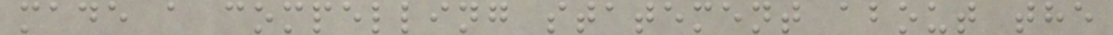made a compelling statement about the
